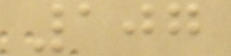107
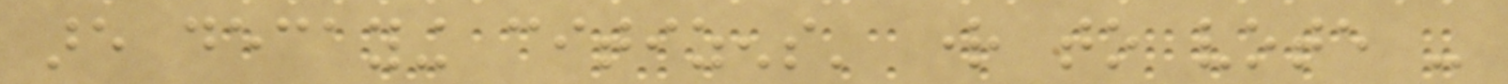are decaying citizens' right to vote -
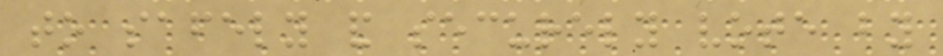to safely and securely vote by
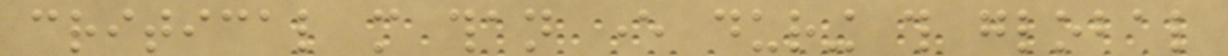critical more than ever during this global
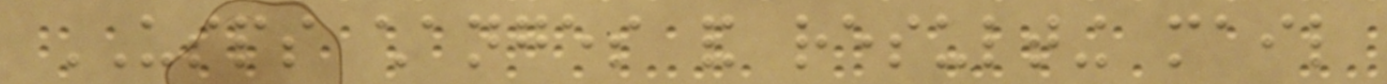USPS changes and resulting mail
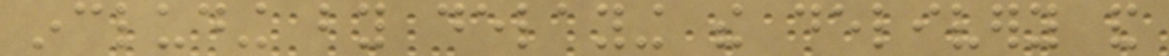including by delaying the delivery and
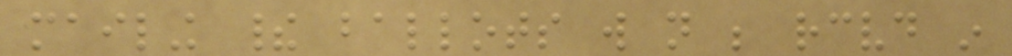mailing their ballots will not be received in
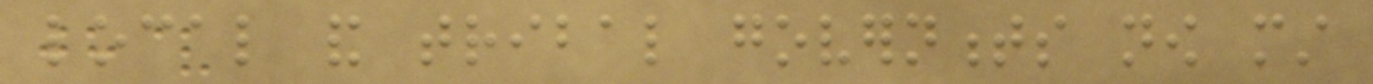local and tribal governments now must
